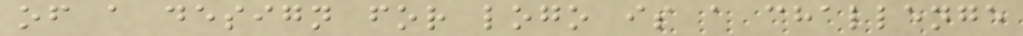of a design for logo is a challenge
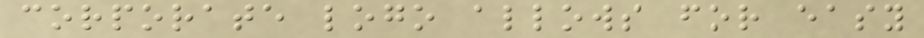corporate logo allows for easy
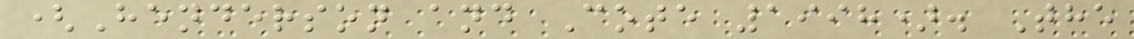(Henderson and Cote 1998). The
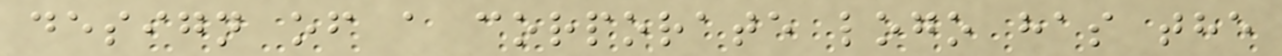design of a corporate logo has the
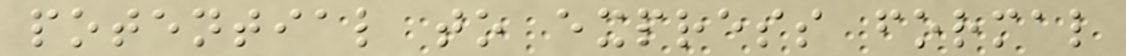potential to express formal
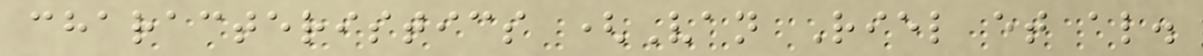characteristics (Van Riel et al.
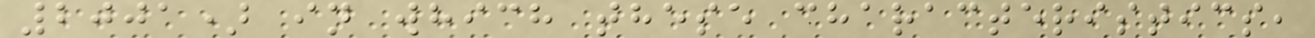2001) in which these characteristics,
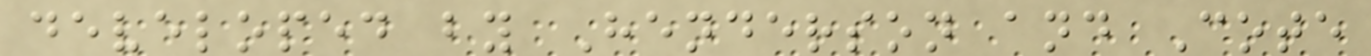developed by Henderson and Cote
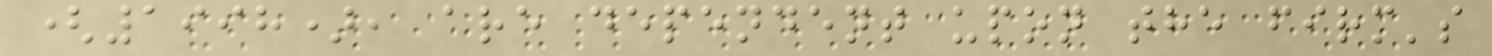(1998), are dependent upon the firm's
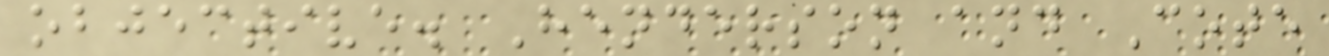objective. Henderson and Cote
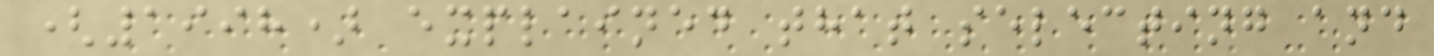(1998) explained that selecting and
